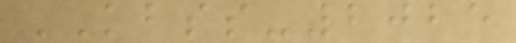KBSS-2025
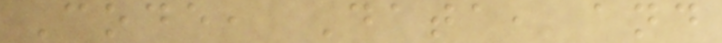Code, Data, and
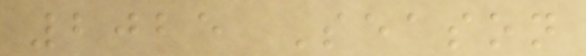2025 Season
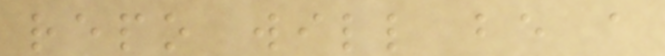repo will be a
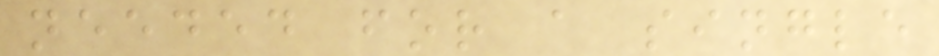needed for a single
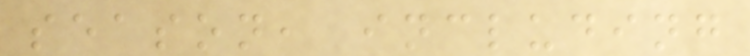season, including
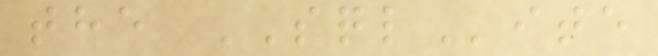the SQLite
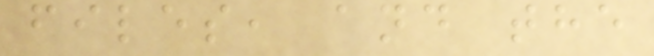files, and the
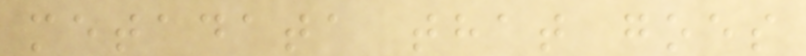metadata that goes
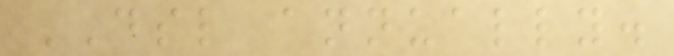DSL annually.
